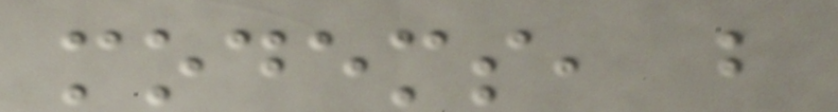modems, but
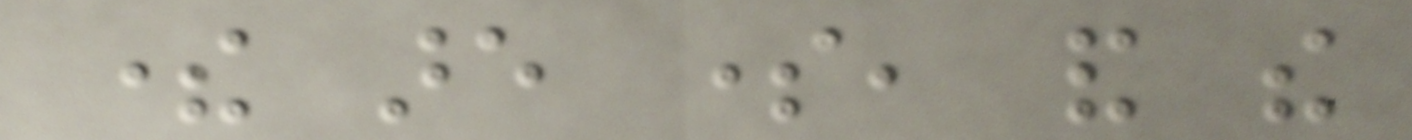there are some, and the
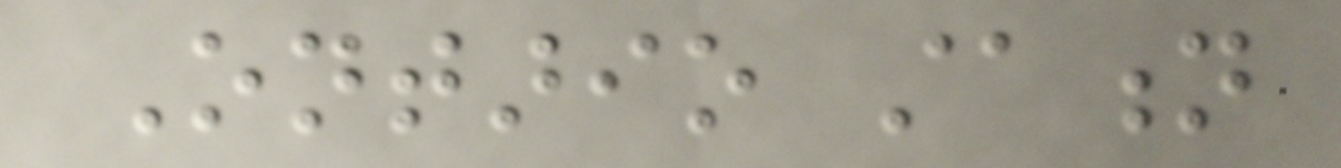Ontario station
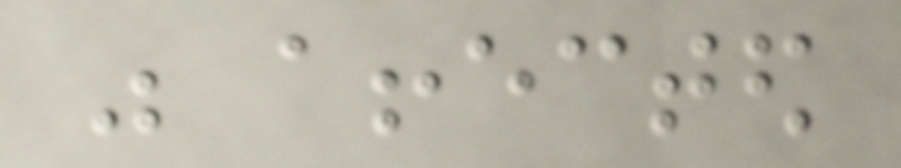was affected
